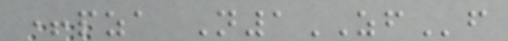+pza N1ZFf
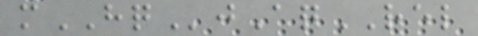mHQjAqREL
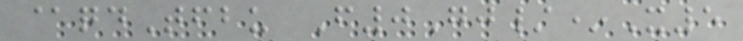@qdTfbu F0Gj/*X5
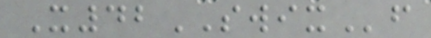X42SWIXf
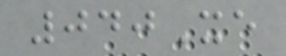040Xe
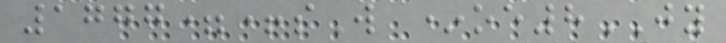1777=+sW *oe8JY
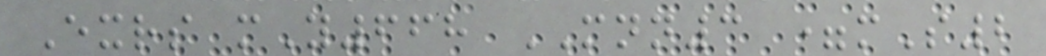Exrs mY668 MNN3 =mS2
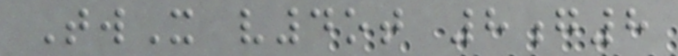TwX v4ot 8g8
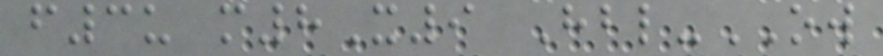f3u m8X9 Hbl-OW
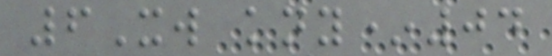6Xw kny*04
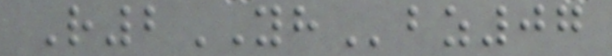R2YHbz07
